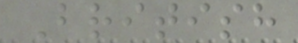British
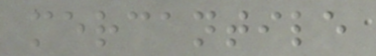mercantile
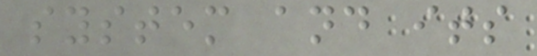system and its
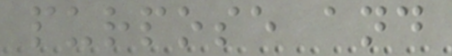purpose and
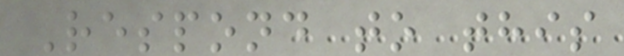Respond to this
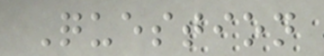Question
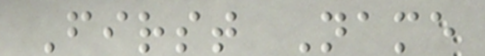First Name
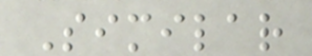Similar
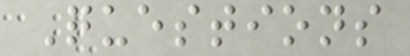Questions
